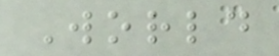World
